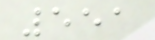551
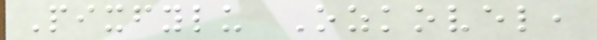Pixfylu Ozkovel,
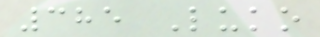385 Luko
